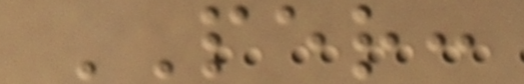PER:
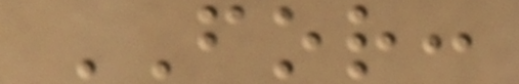FOR:
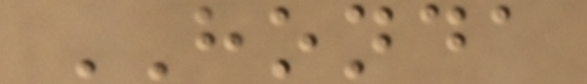HONDA
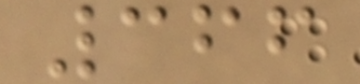366
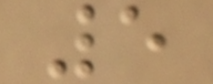5
